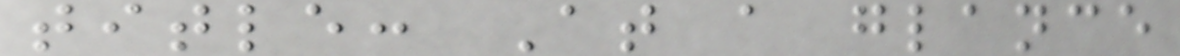title: At a glance
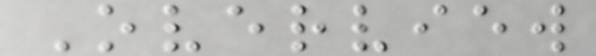Overview
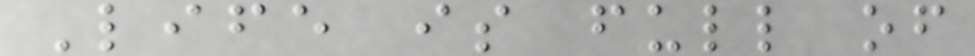Life is full of
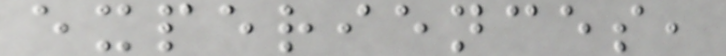experiences,
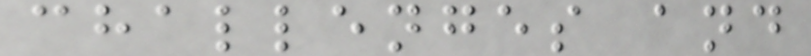challenges and
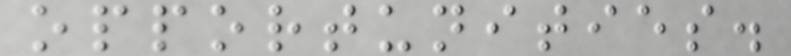opportunities.
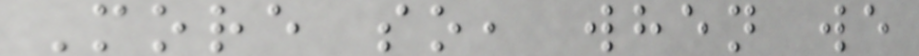More so, when we
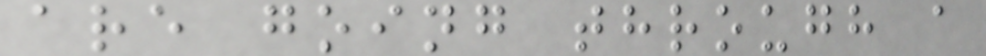are going through a
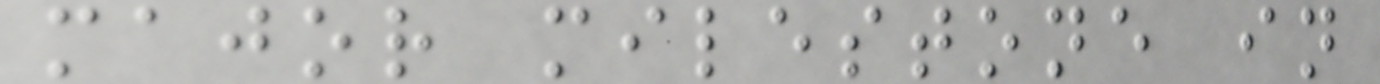major milestone in
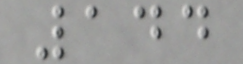144
